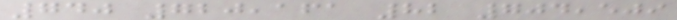740 720,161 82 704,509
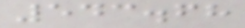543.68
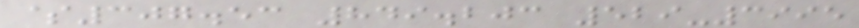$307.53 849.203 529-3995
